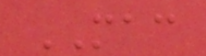MAC
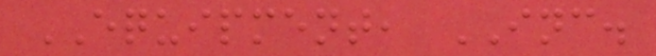EQUIPMENT, INC.
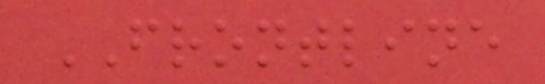FRONTLINE
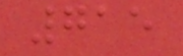715
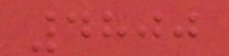4800
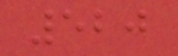520
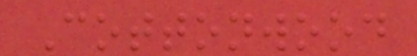Cottonwood
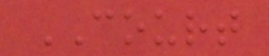COURT
